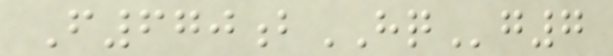F670bHQg7
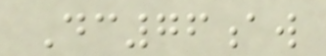Dc76aw
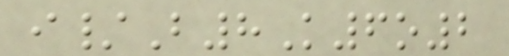i/B8K6o2
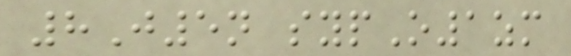8J5n sypO1zm
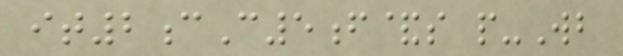it2cC5f&s p-Wb
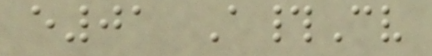e01 A#Cv
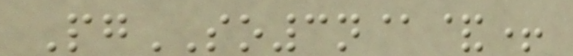PgSO3n@&+
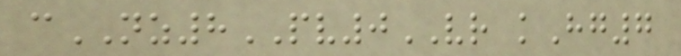cNZ8PV0VR kHg7
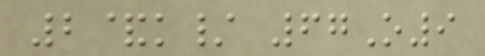2&k/ 67O9
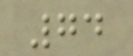74
